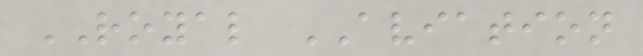ROYAL AVIATION
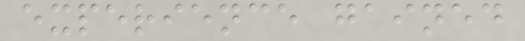experience gained
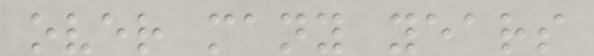over many years
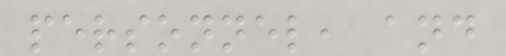personnel, and
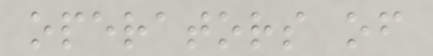operators of
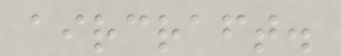aircraft.
